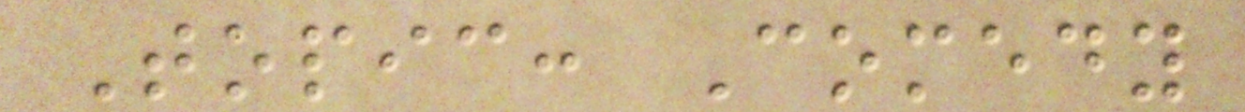Topic: Comedy
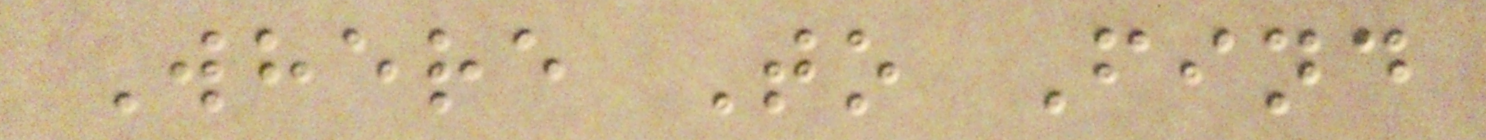Where To Find
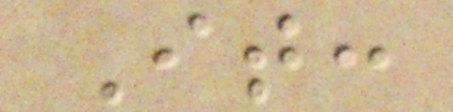It:
